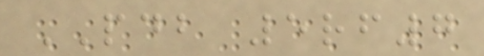PDB 5rf7
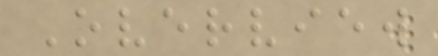Overview
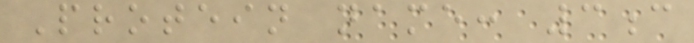Protein name: 3c
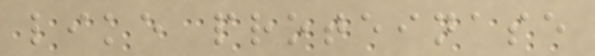like proteinase
